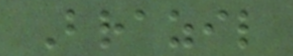Brazil
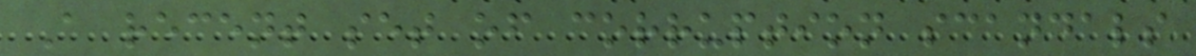A recent set of corruption scandals
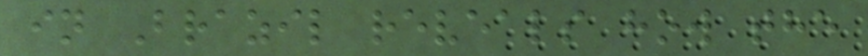in Brazil reveals how the
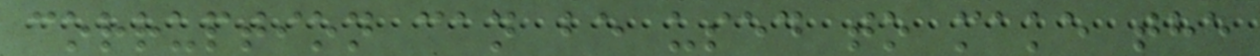corruption can be used to make the
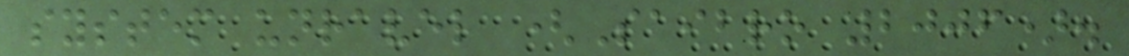system unravel (Saibro 2006).
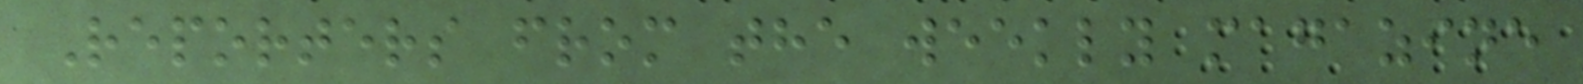Reporters from the weekly magazine
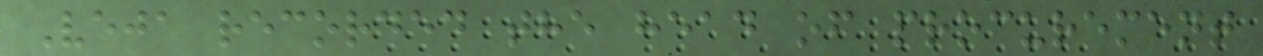Veja recorded the head of procurement
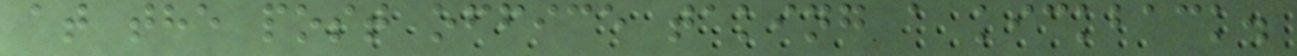at the post office taking a kickback.
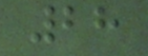28
